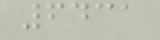6431
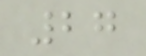27
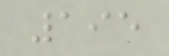195
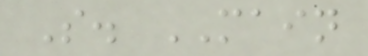S. MAIN
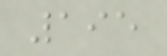195
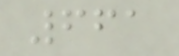661
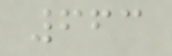663
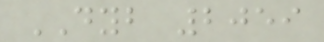DYB 2059
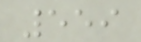559
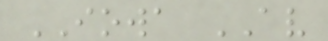IOWA AV
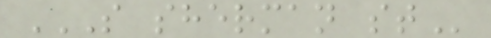S SHERMAN ST
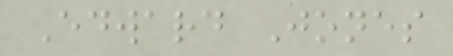Edward Jones
